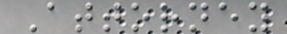Attorney
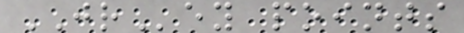JRey points
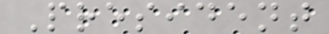President
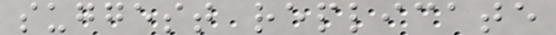suggest replicate
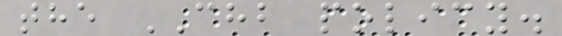the CHB policy.
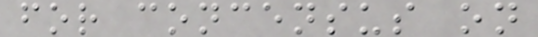for concensus on
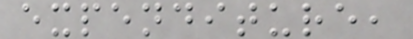expenditure,
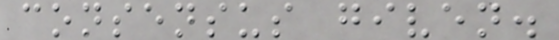consensus given.
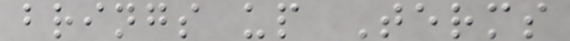brings up Terms
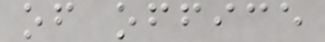of office
